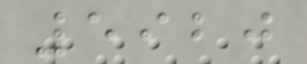5920
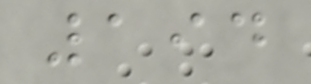194
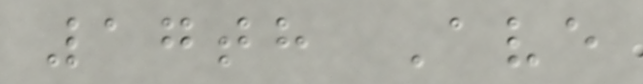17th Ave
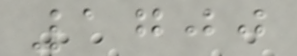1700
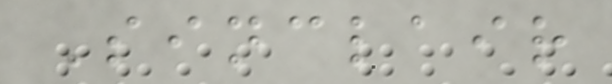Sinclair
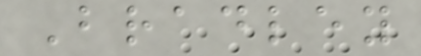Bradley
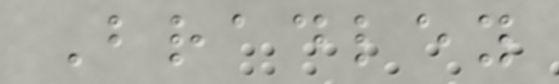Bradley
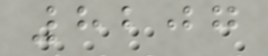8207
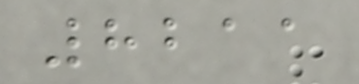8211
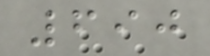690
